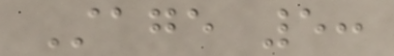Stage 5:
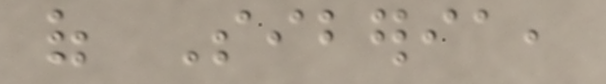of Siberia,
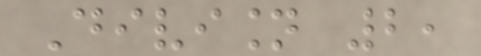Division 2,
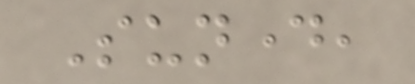Sunday,
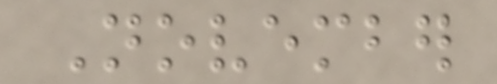November
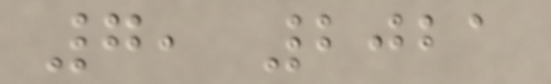7, 2021
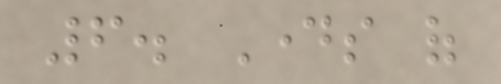6. Days of
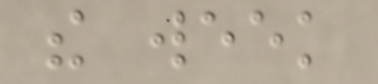the week
